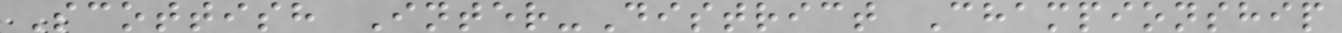Scottish Inter-District Championship
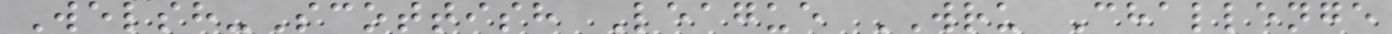Welsh-Scottish League WRU Challenge
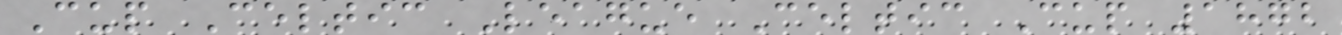Cup Celtic League Celtic Cup 1872
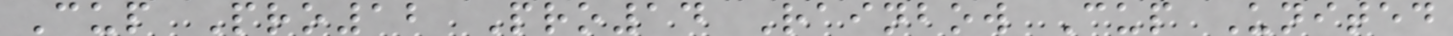Cup Pro12 Pro14 Rainbow Cup United
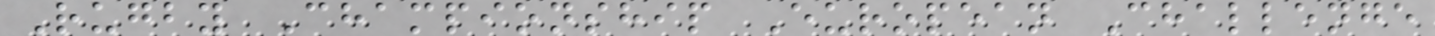Rugby Championship European Challenge
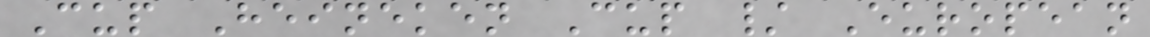Cup Heineken Cup / European
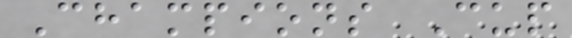Champions Cup
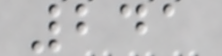241
